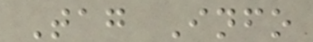Tag Info
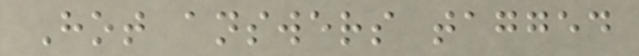Hot answers tagged
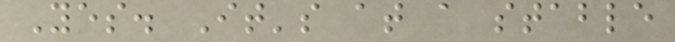Yes. It's at a stable
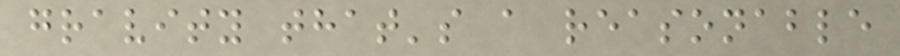gravity that's a reasonable
